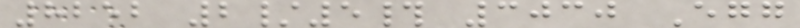8252 2/5# 3030 Egg
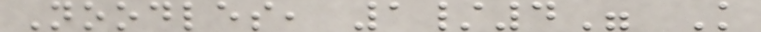Noodles, 1/4" K
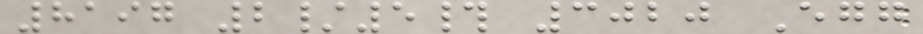8197 2/5# 3020 Egg
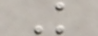K
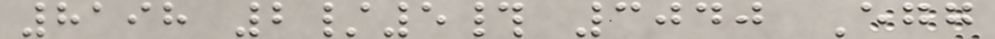8198 2/5# 3040 Egg
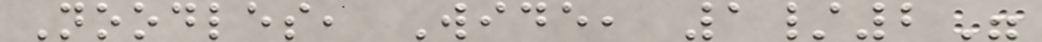Noodles, Wide, 1/2"
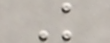K
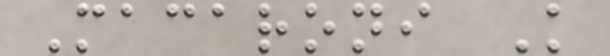Macaroni K
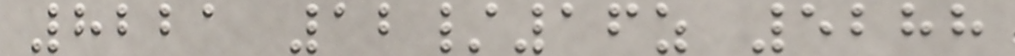8221 12/16z 5288
